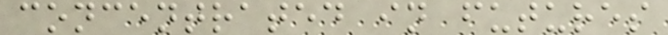concentrated in futures
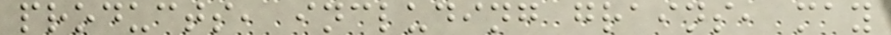products, including grains, may
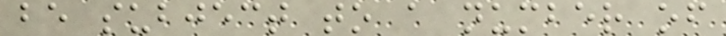be subject to a number of
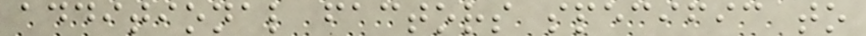additional factors specific to
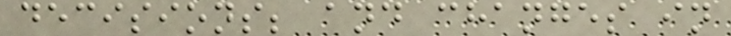decisions; and changes in
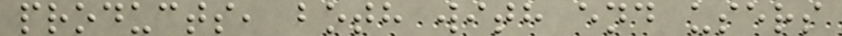products, both with end users
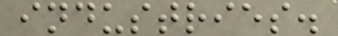industries.
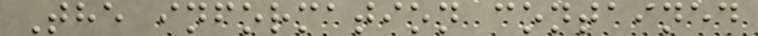The information contained
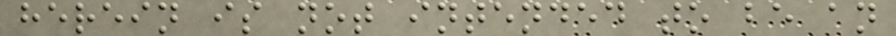herein is not intended to be an
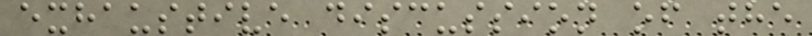exhaustive discussion of the
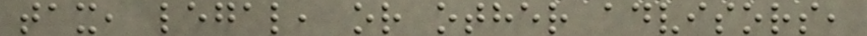tax, legal, or other advisors,
